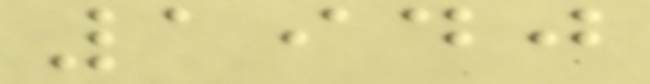1940
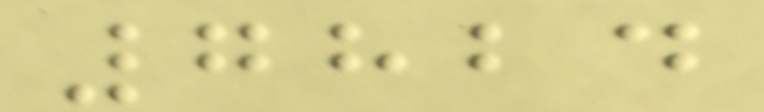7824
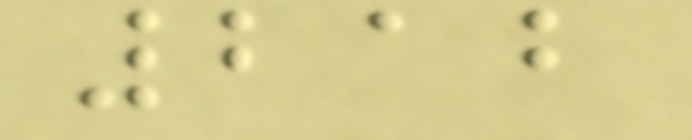212
